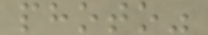photo"
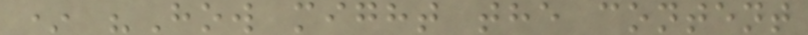* "How might the content
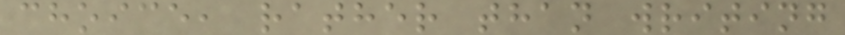choice, rather than writing
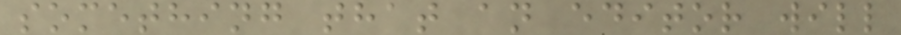something that an editor will
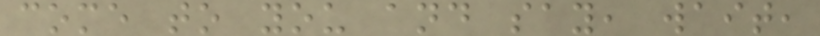come to you and say, wait,
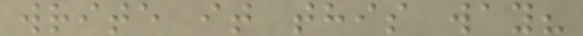write it this way?
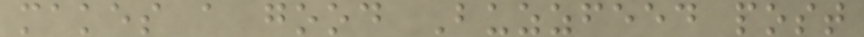makes a good Buzzfeed post
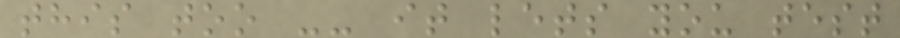this too -- it lets you test
